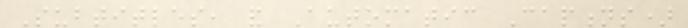Subtitles, and Automatic Captions)
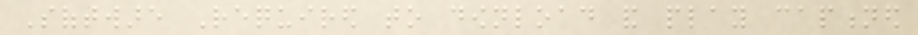Software Required to download and play captioned
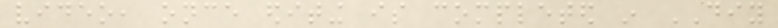video, once editing is completed in DIY
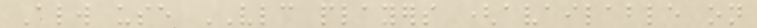Always use VLC players (available on
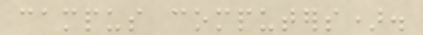campus computers).
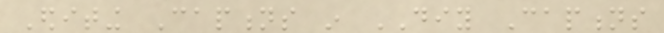Editing Captions in DIY Captions
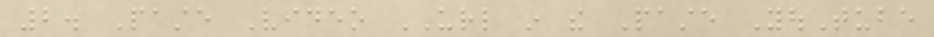2. Paste Video URL in the Paste YouTube
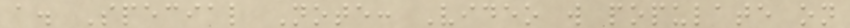a. Special Note: Video will populate on
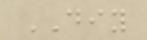DIY
